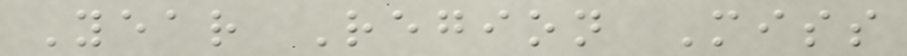Year Region Miss
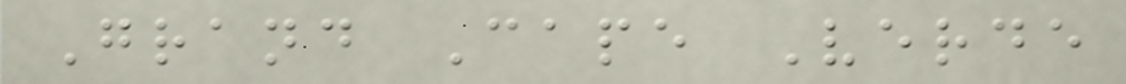Grand Cape Verde
